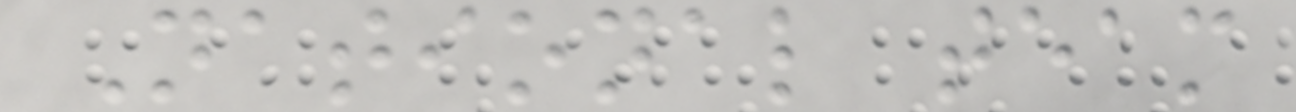National team
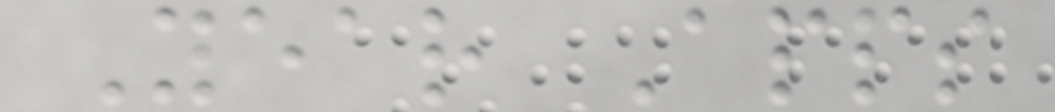Year Apps
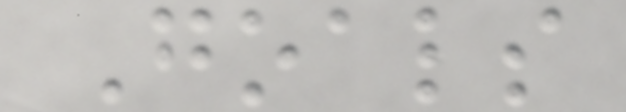Goals
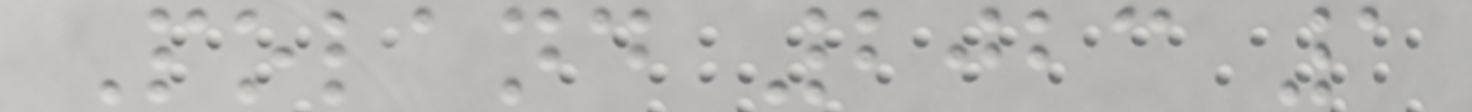Poland 2023 1
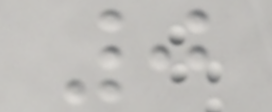0
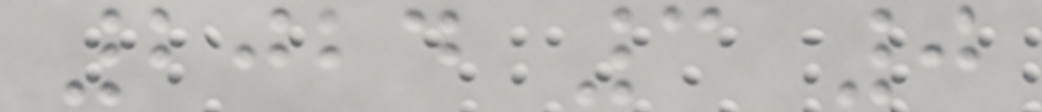2024 3 0
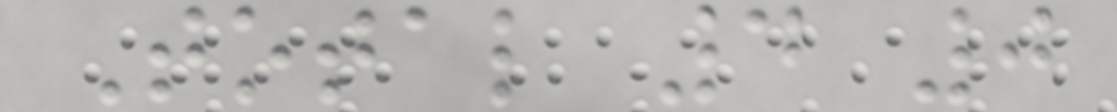Total 4 0
